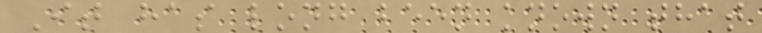It has long been known that
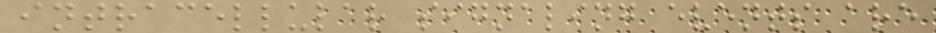intracellular signaling events are
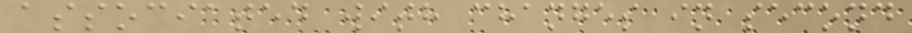associated with changes in second
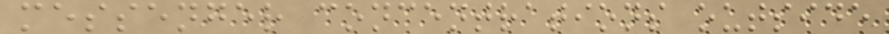messenger concentrations outside
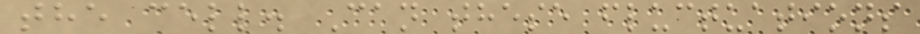the cell. Can these fluctuations
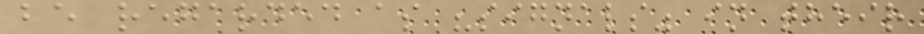be regarded as "signals" in their
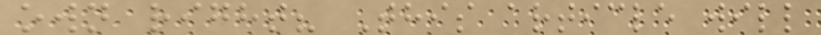own right? This article will
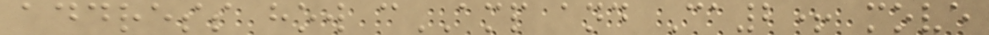address how cAMP and Ca2+ move
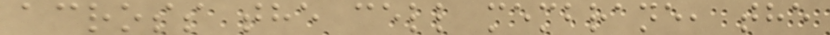across the cell membrane, the
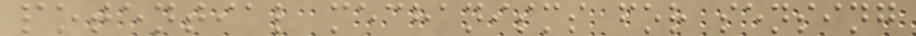potential mechanisms for sensing
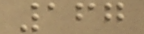167
